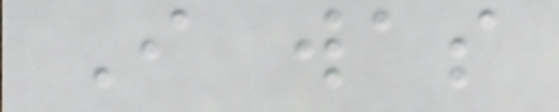I was
